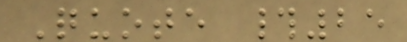Quote #25
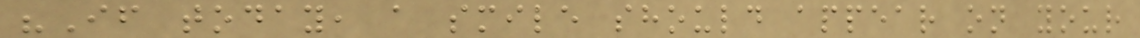"If today, a smile should appear on your
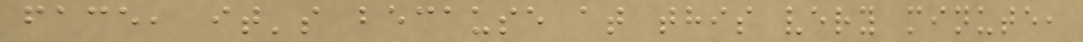face, it's because at this very minute,
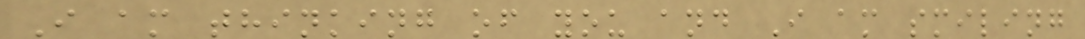I am thinking of you and I am smiling
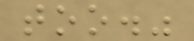too."
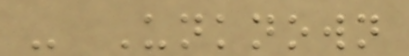- Unknown
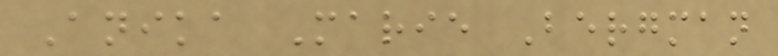Anika Marie Bergman
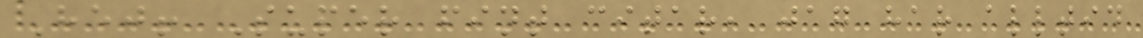Hej! Super fint citar, jag har alltid
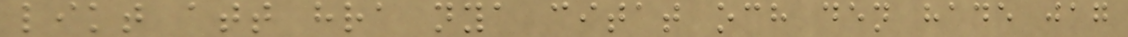likt att hra nya citat och den hade jag
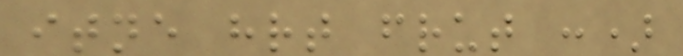itne hrt frut :)
